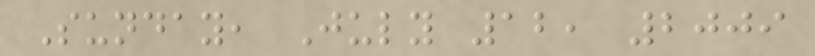Sunday, July 12, 2009
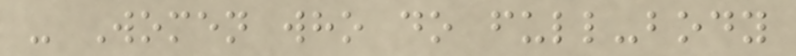- Women who do full-body
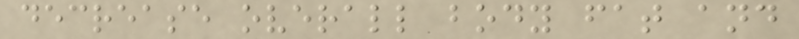decrease overall body fat and
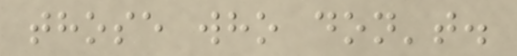those who don't.
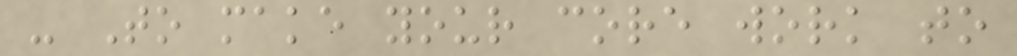- To make your core work to
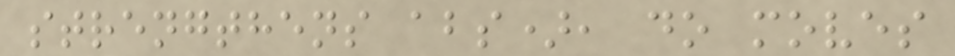strengthens abs), do moves
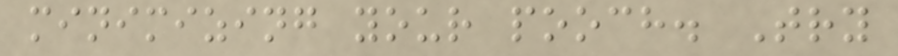minimizing your pooch. Try
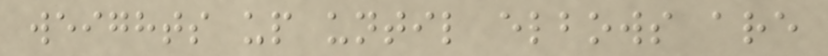weights up until elbows are
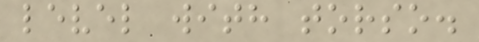level with torso.
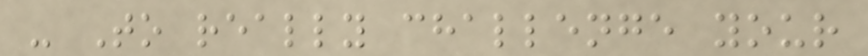- To really challenge your
